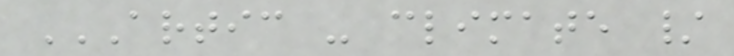ARTIC - CLIMATE /
